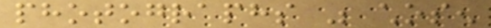photographs was chosen
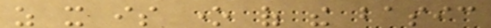as it is one of the basic
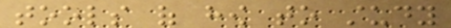tools of how to study
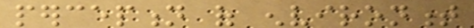perception of environment
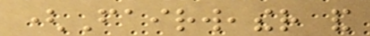(Fairweather and
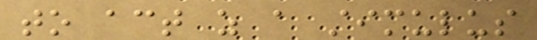to act as a stimulus
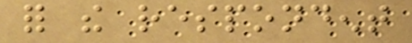for the respondent
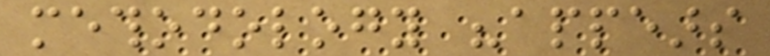methodology "appears
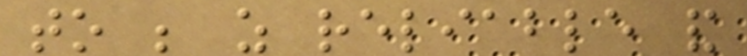to be as reliable and
